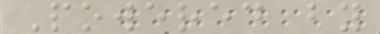Powered by
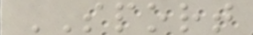SPORT
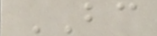BC
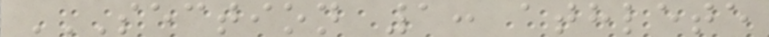SECTION 1: ATHLETE
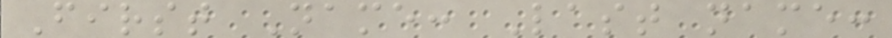First Name: Last name:
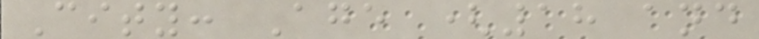City: Age (18 and
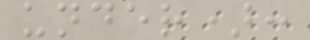under):
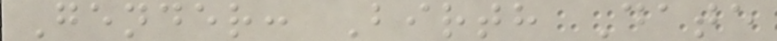Gender: Birth Date
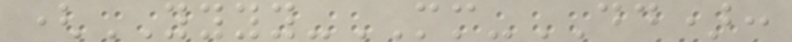(YYYY-MM-DD):
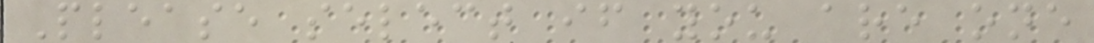Please select if you are one
